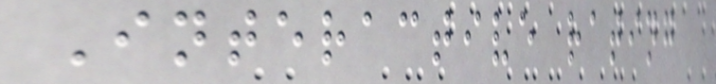Interactive rating
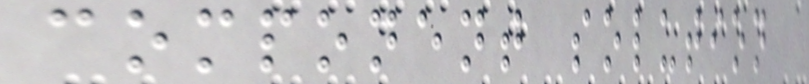component solution
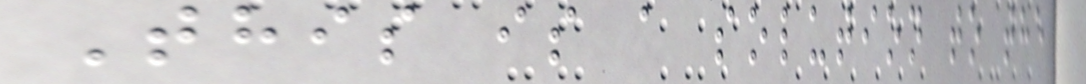This is a solution to the
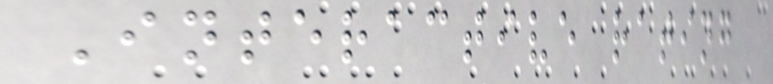Interactive rating
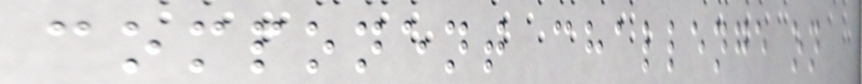component challenge on
